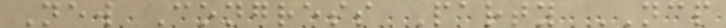New Congress Party NCP
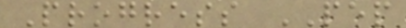Progress PEP
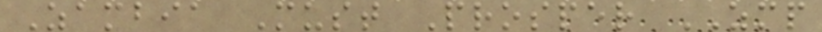Zambia Must Prosper ZMP
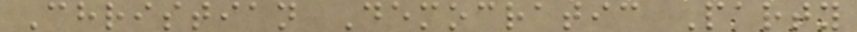Christian Democratic Party
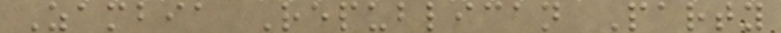Zambia Republican Party
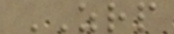ZRP
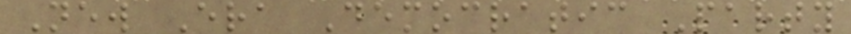New Era Democratic Party
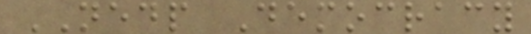NEDP Democracy
